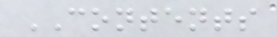CONTENTS
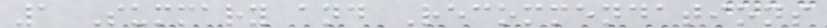1 Summary and Recommendations
